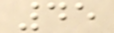45
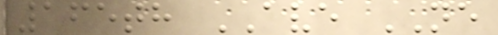165th AVE NE
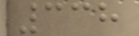338
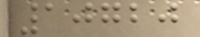10720
